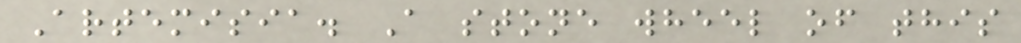Artemisia. A stone wheel of this
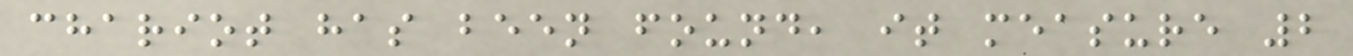chariot has been found, it measure 2
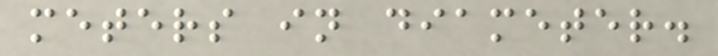meters in diameter.
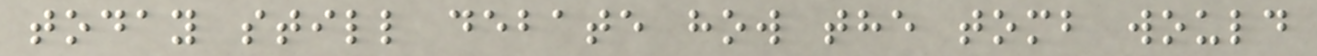today still debate how the tomb would
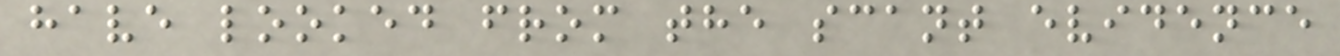have looked from the scant evidence
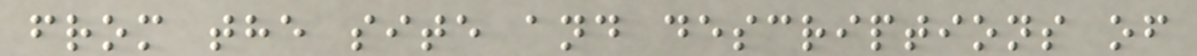from the site and descriptions of
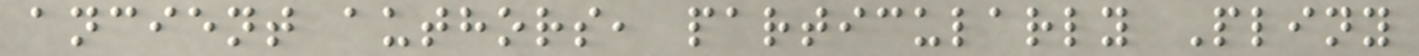ancient authors, particularly Pliny
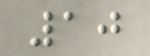10
